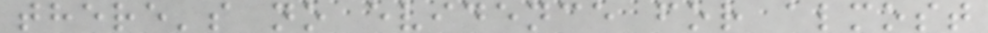there's no evidence for almost
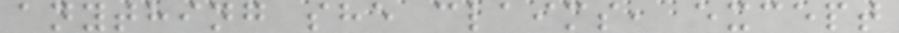anything she claims, except
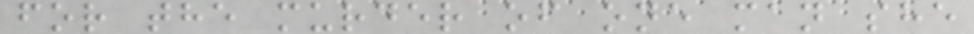for the murder of one man she
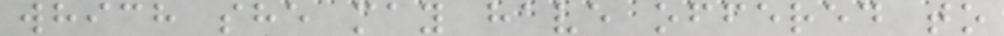which she may have offered to
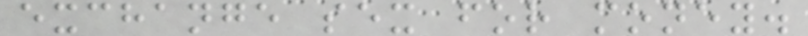exchange sex for money.
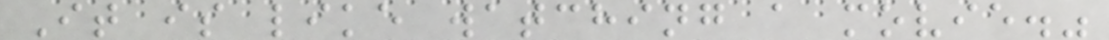It is like watching a movie."
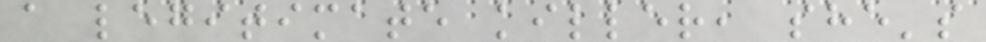a legitimate killer, she's
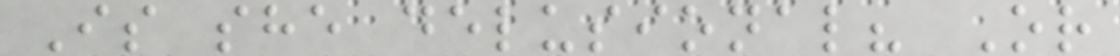Is she delusional? Or
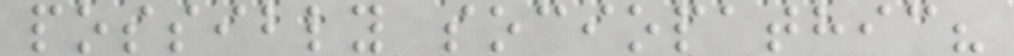possibly sociopathic?
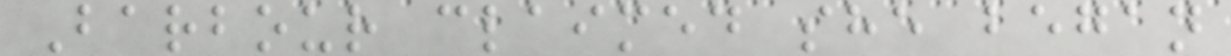Barbour claimed she began
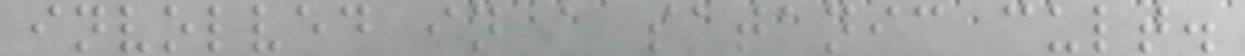involved in a satanic cult.
